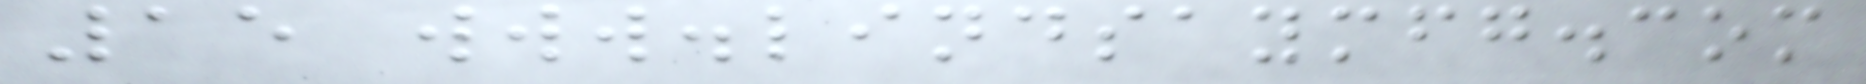15 www.lindsaymfg.com
